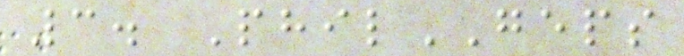3. PhilGEPS
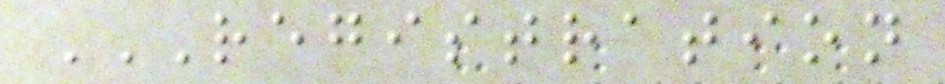REGISTRATION
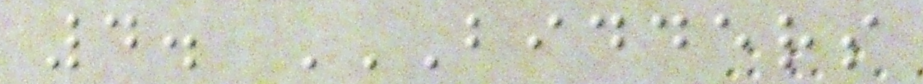4. BIDDERS
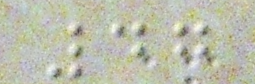47
